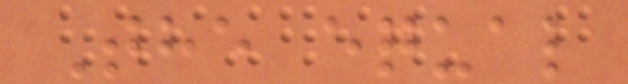The equal
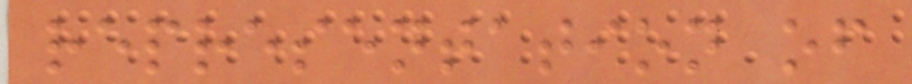representation of
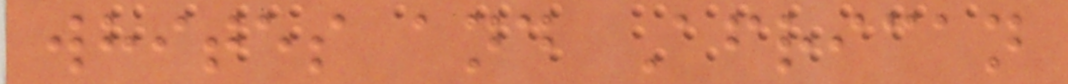whites and African
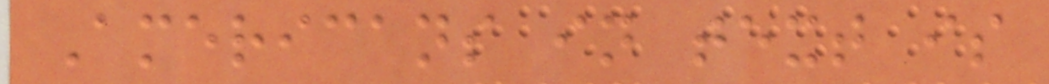Americans in text is
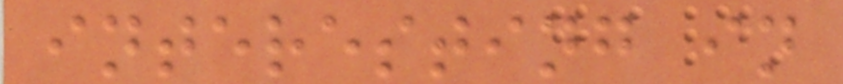interesting in
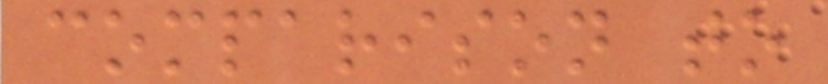comparison to
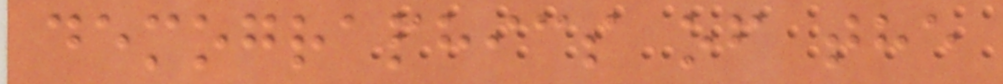demographics of the
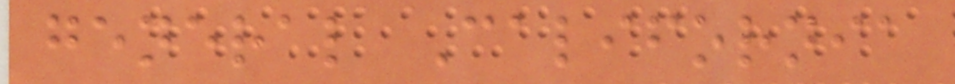general California
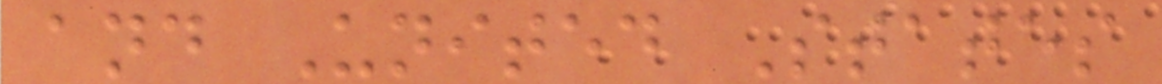and United States
